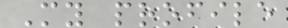My profile
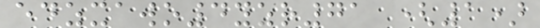edzxawo4yzr71 (1)
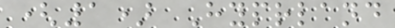(1) Hyprland
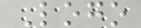Logo
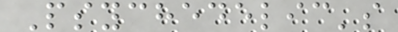Psychedelic's
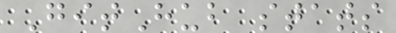GitHub stats
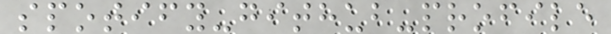spotify-github-profile
